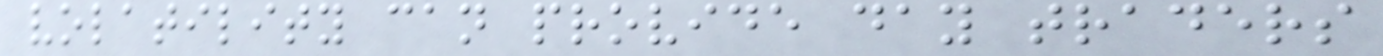volatility can provide day traders
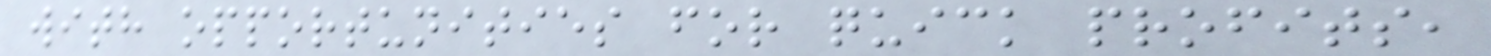with opportunities for quick profits,
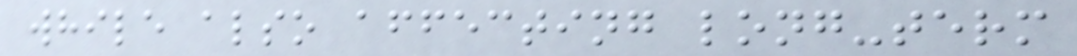while also affecting long-term
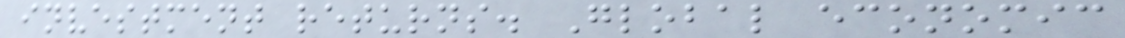investment returns. Global economic
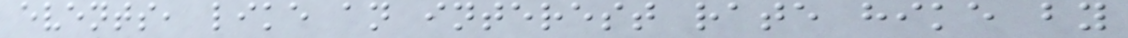events, like an interest rate hike by
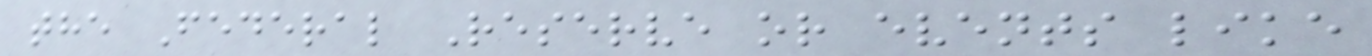the Federal Reserve or events like
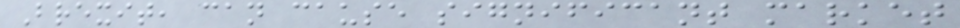Brexit, can cause significant market
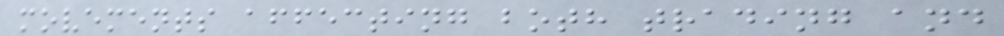movements affecting both trading and
